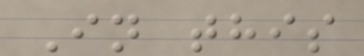In this
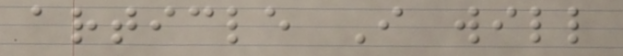article I will
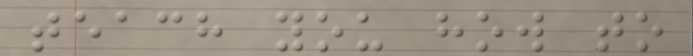teach you how to
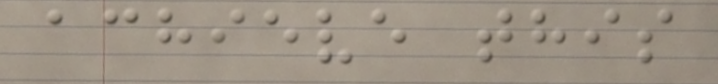achieve this
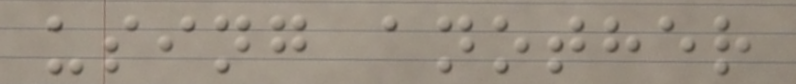using another
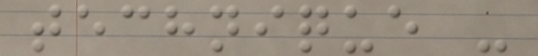technique -
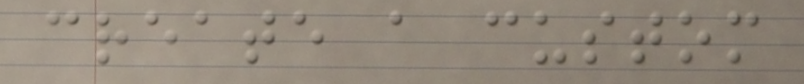create a custom
